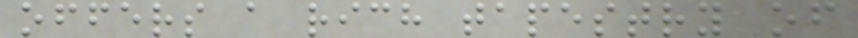offers a rich tapestry of
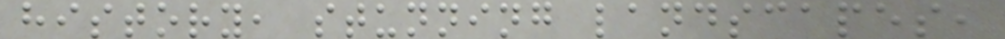history, stunning landscapes,
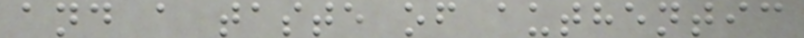and a taste of authentic
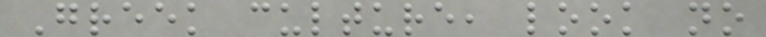Greek culture, look no
